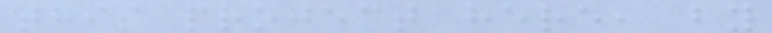this project here, by
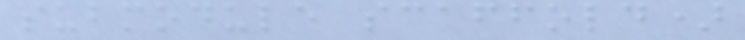submodule scaffold)
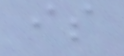is
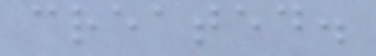created.
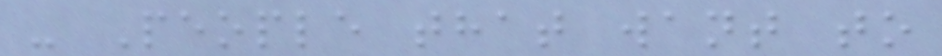- People that want to
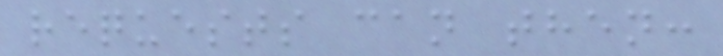requests can then:
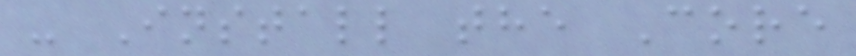- Install the Core
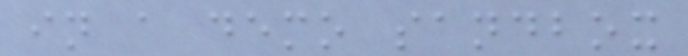in a demo sandbox
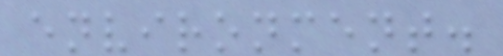environment.
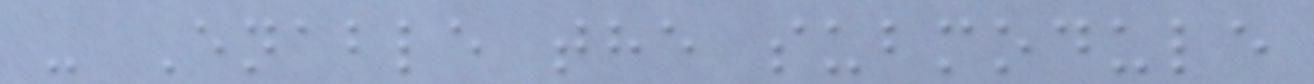- Enable the submodule
